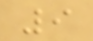9
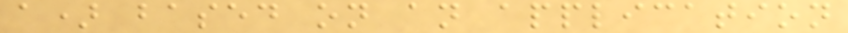a) based on an application
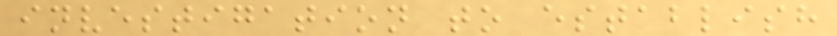investigation to establish
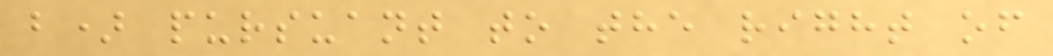b) pursuant to the right of
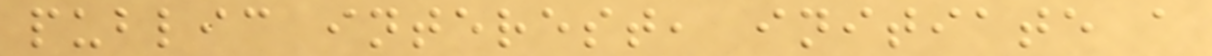public interest, initiate a
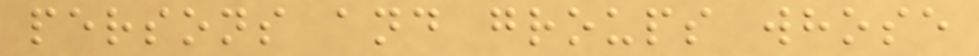persons and groups whose
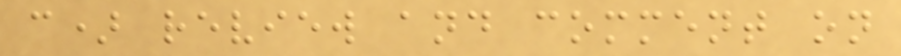c) review and comment on
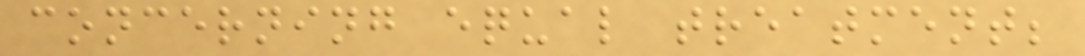concerning equal treatment;
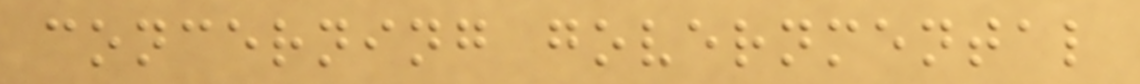concerning governmental
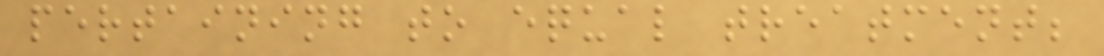pertaining to equal treatment;
